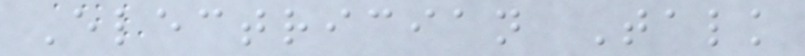Electrician Talk
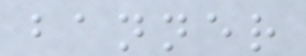banner
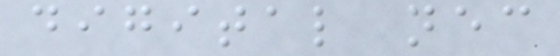digital nec
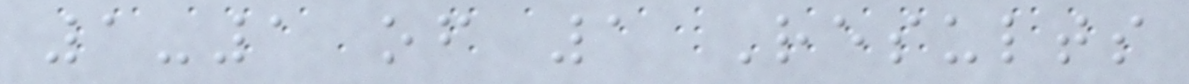1-1 of 1 Results
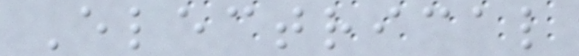Electrical
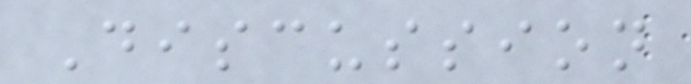Discussion
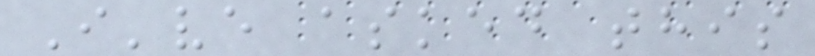I've asked this
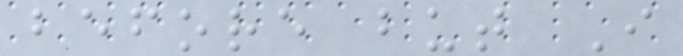before but I
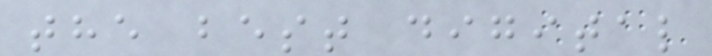the best digital
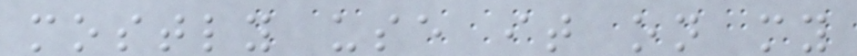mostly use it on my
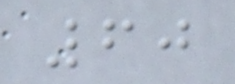60
